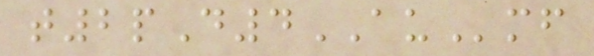t2pD4AUmf
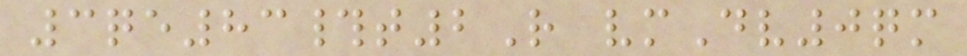3qe83#t2R vmDv0qm
